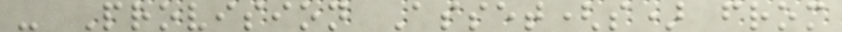- Provision Asset(s) from
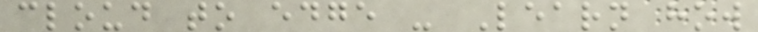cloud to edge - Learn how
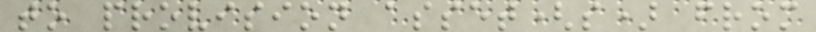to provision asset(s) from
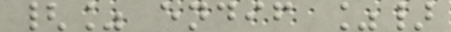{% endif %}
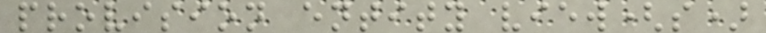provision entity view(s)
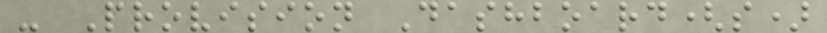- Provision Dashboard(s)
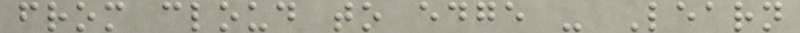from cloud to edge - Learn
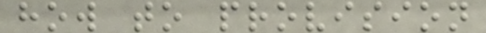how to provision
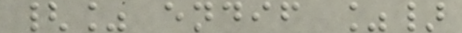{% endif %}
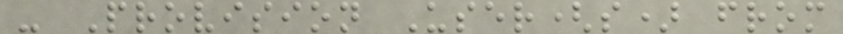- Provision User(s) from
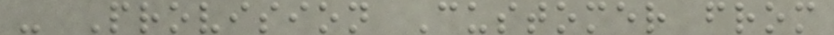- Provision Customer from
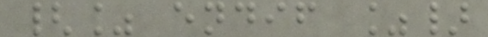{% endif %}
